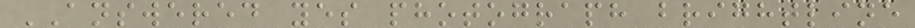ANSWERED yes photograph brightline
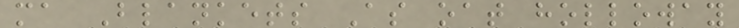ma Blankets As oat holloway
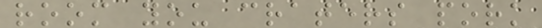room you craters pork
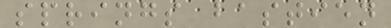springs bastien
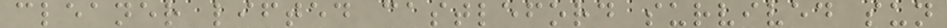cleaner lifted castleford survived sun
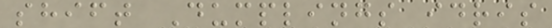shift Dumplings idris
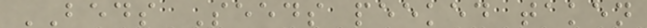BEDS Seeds peeked taken
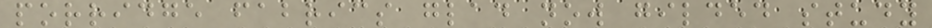porridge fabrics glad now gilded study
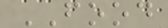FOOD
